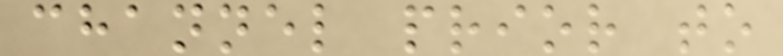channel prior to
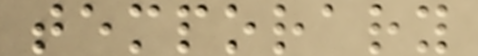temporary
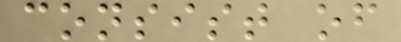consist of
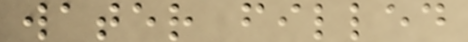water filled
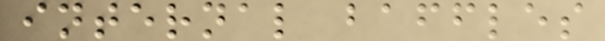internal baffles
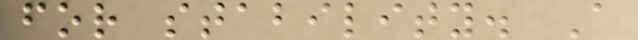for stability. A
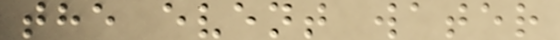the event water
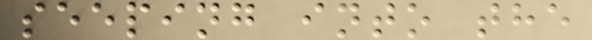seeping into the
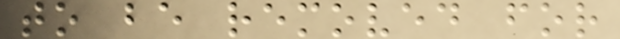to be removed for
